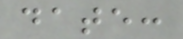date:
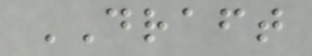DRAFT
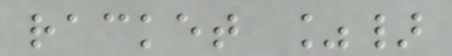racket %}
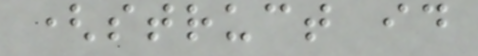(struct id
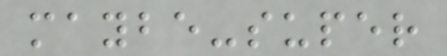maybe-super
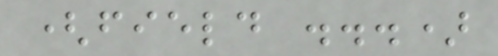(field ...)
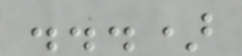...)
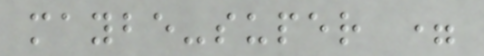maybe-super =
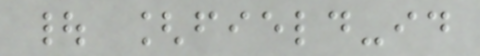| [field-id
